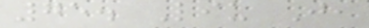75. Liu J,
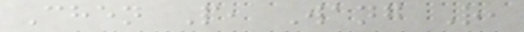Chen P, Wang R,
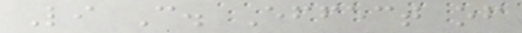Li C. Effect of
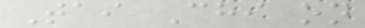Tai Chi on
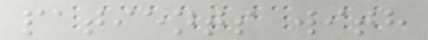patients with
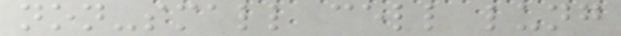non-small cell lung
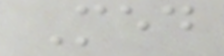Med
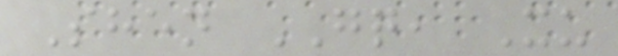Shen GQ, Xu
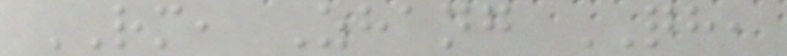RM, Zhang QH,
